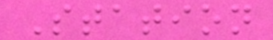Station
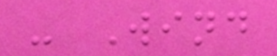- Wind
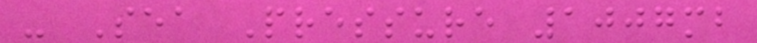- Sea Pressure 1007mb
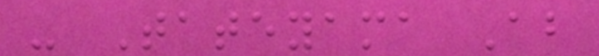- Tateyama Ab
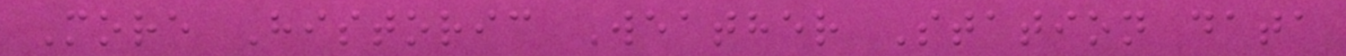More Historic Weather Station data
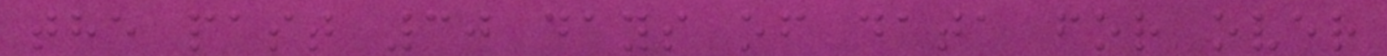the past 30 days of data for over
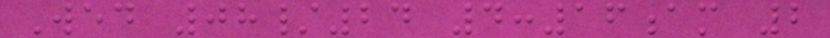Wed 08/24 4:16am 2
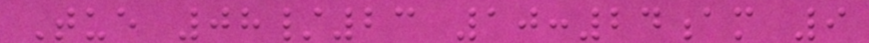Tue 08/23 10:24am 9
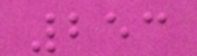253
